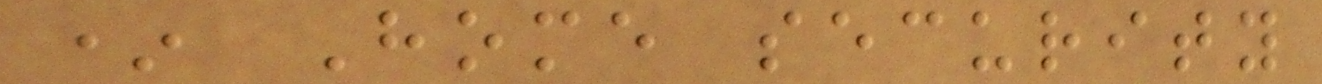* Home security
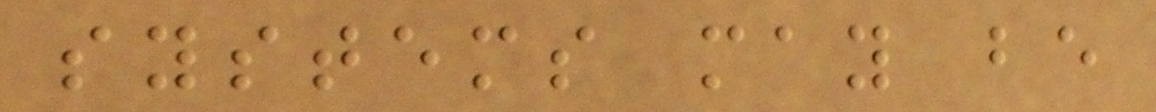systems may be
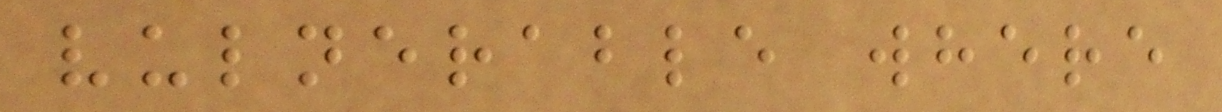vulnerable where
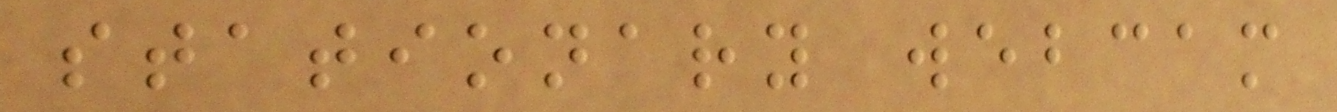stationary webcam
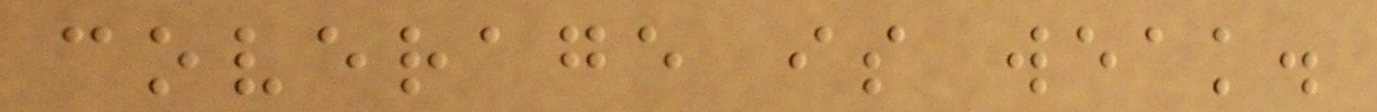coverage is weak.
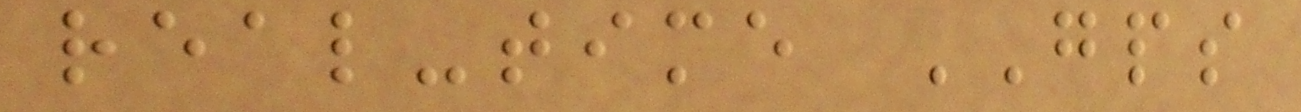real-time GPS
